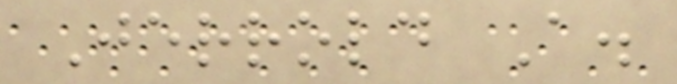Jerrold A.
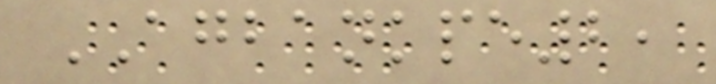AGBANKPE2,
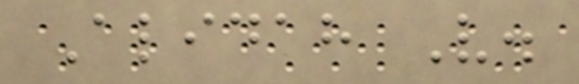Alidah V.
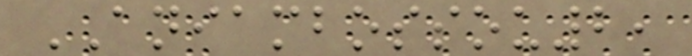ANIAMBOSSOU2,
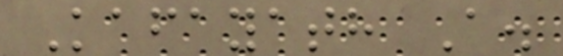Kafayath A.
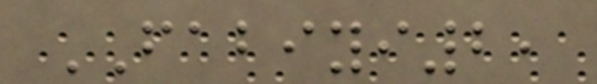FABIYI2,
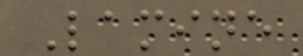Lamine
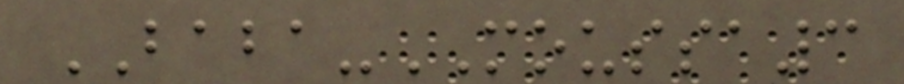BABA-MOUSSA3
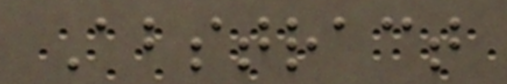Abstract
